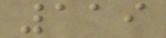119
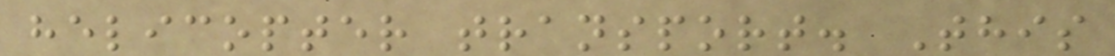helicopter transport. This
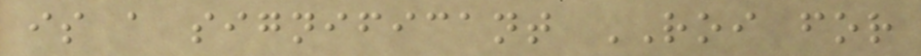is a significant ROI for
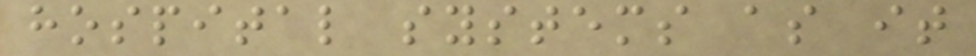hospital systems as it
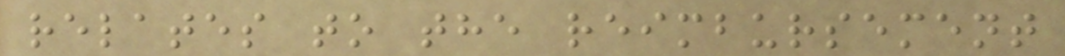relates to the reimbursement
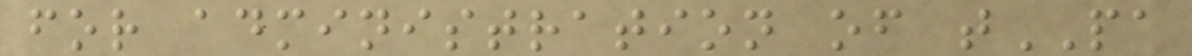for administration of tPA
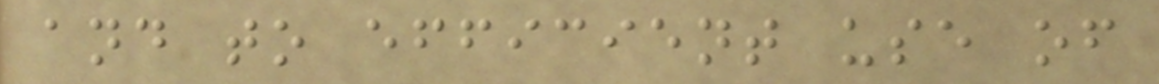and to efficient use of
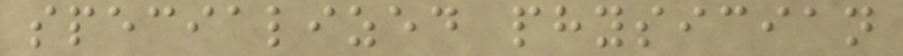specialized physician
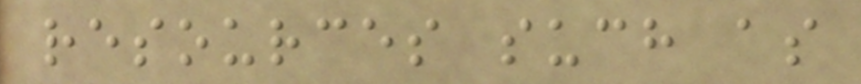resources such as
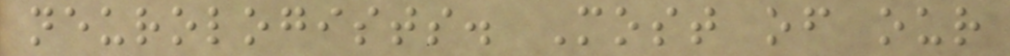neurologists. Most of our
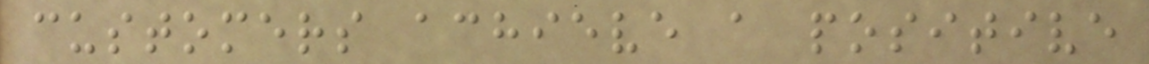customers achieve a positive
